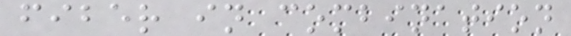fiber in combination
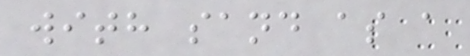with sand as a
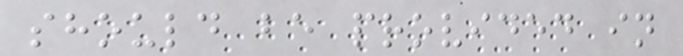should be provided in
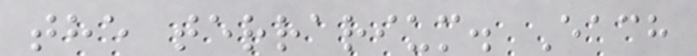the terrarium. Each
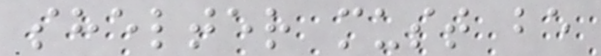shelter must be
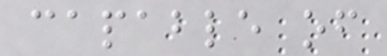capable of
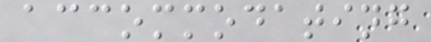accommodating
